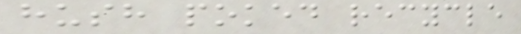hush poked recycle
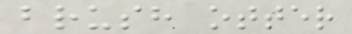brush otter
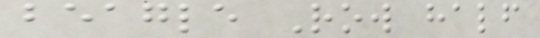beagle Row half
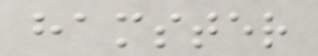hamster
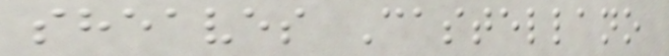sheaves Castellano
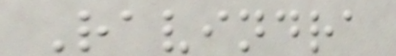Ravindra
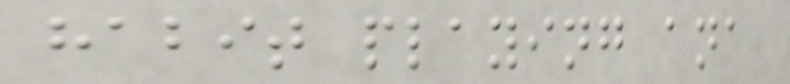habit playing ana
